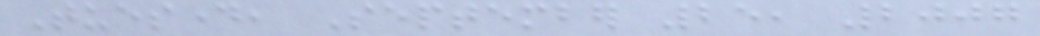Tuesday, September 25, 2007
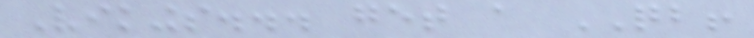Vikings... get a QB!
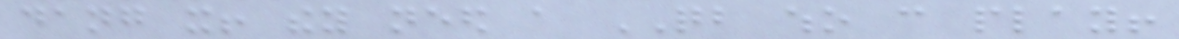dang it! they need a QB who can play!
